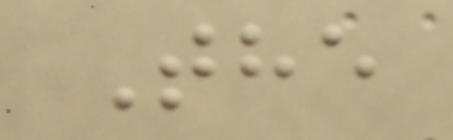The
